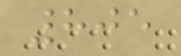805
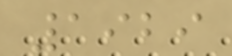1929
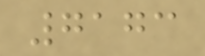7173
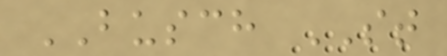BUSCH ST
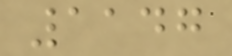1147
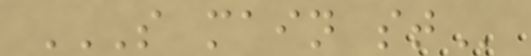S MAIN ST
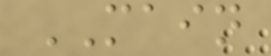MAIN
